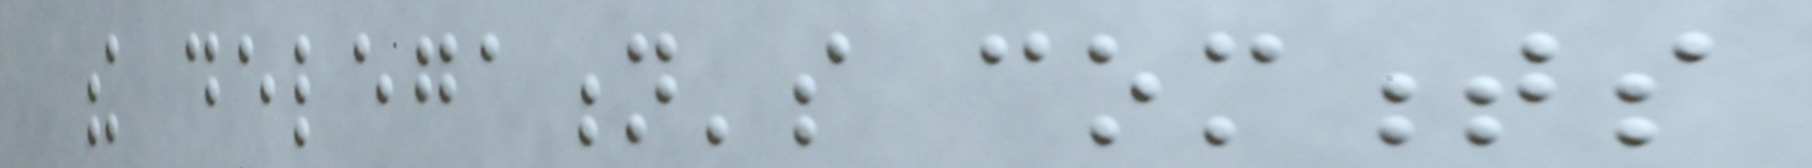the delegation's comments
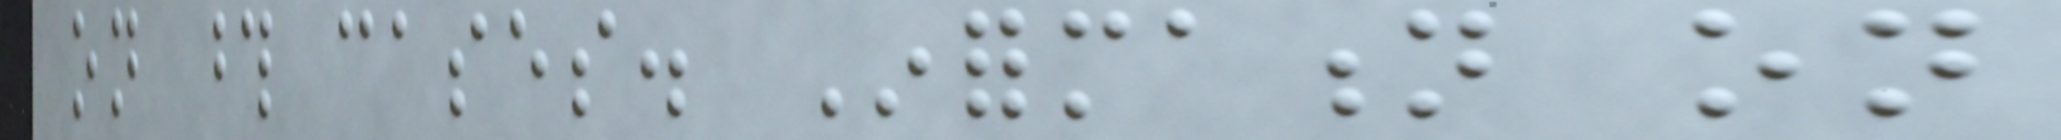on those cases. Information on
